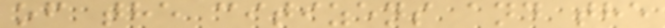of the citizens and the
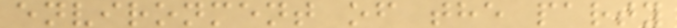environment of the party
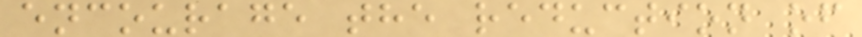encourage the reduction of
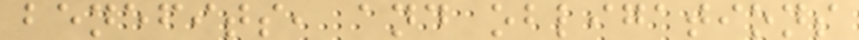benefits, and obligations
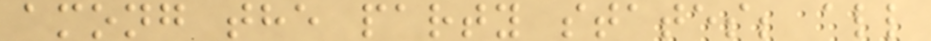among the party states; all
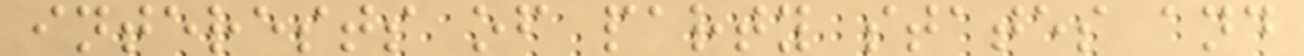interests of party states and
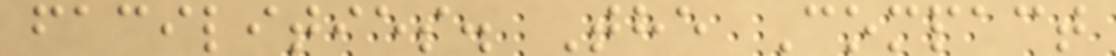facilities. The Compact
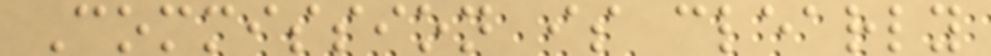Commission is clearly
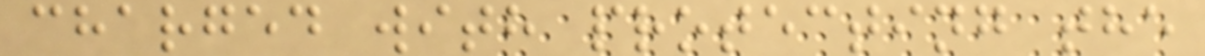charged with protecting the
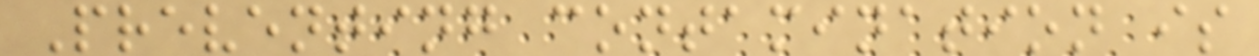Preventing contamination is
